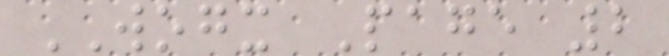WOGX Page 2
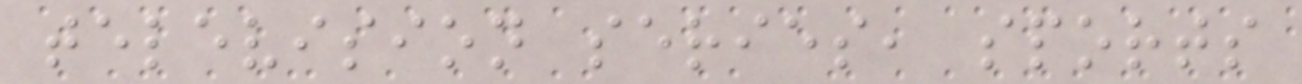television series, sports
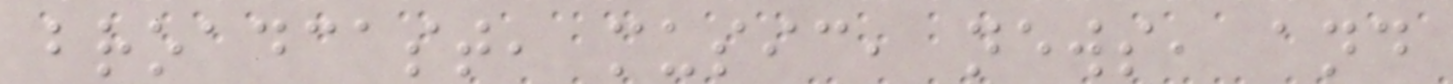broadcast, music, news, and
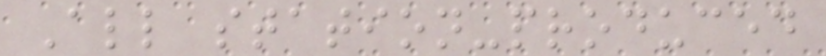All station-produced
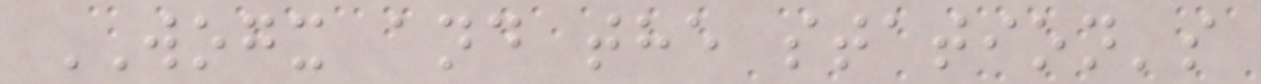WOGX and the station's
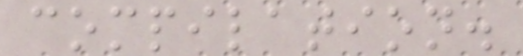compilation.
